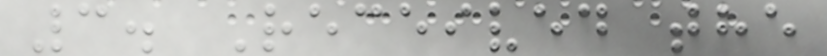3. Received the
